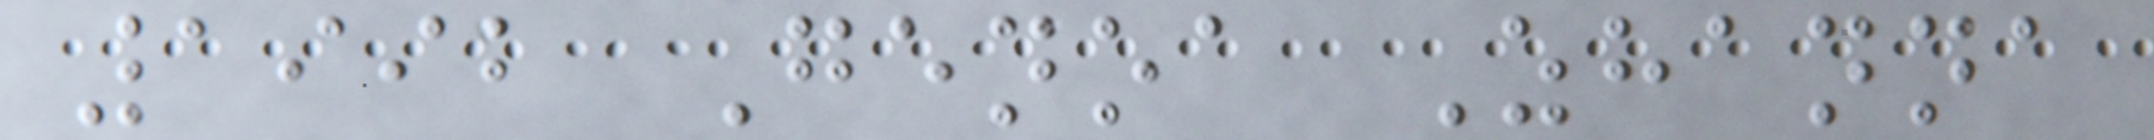1992 Genoa Zhanna
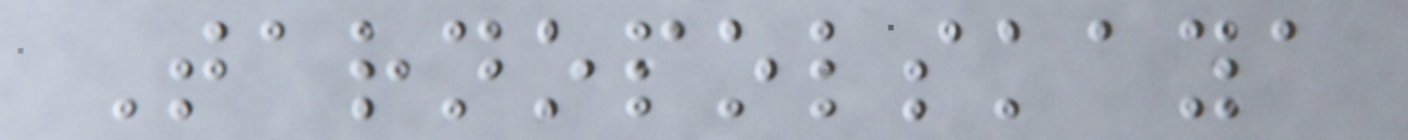Tarnopolskaya
